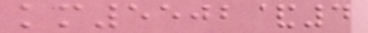km5502&4
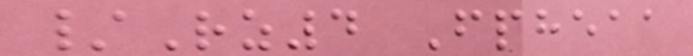/Rz4 Fpheaa
